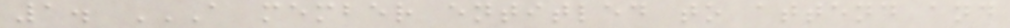1. A MEMBER ENTITLED TO ATTEND AND
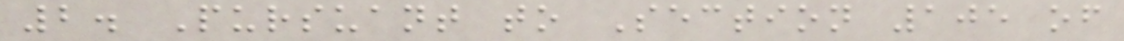2. Pursuant to Section 105 of
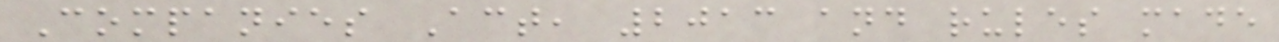Companies Act, 2013 and rules made
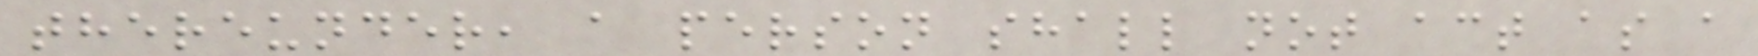thereunder, a person shall not act as a
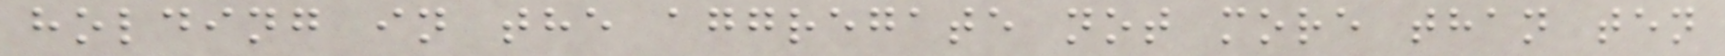holding in the aggregate not more than ten
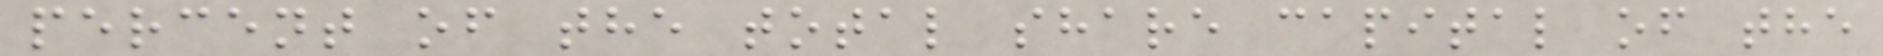percent of the total share capital of the
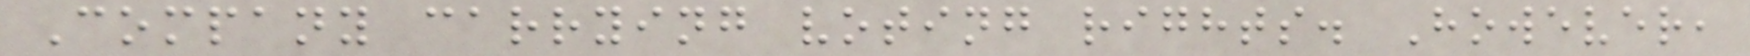Company carrying voting rights. However,
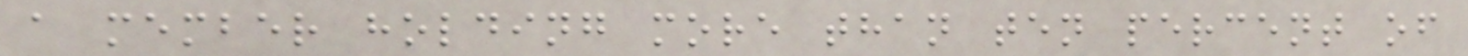a member holding more than ten percent of
